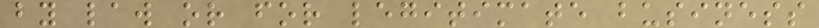by law or for legitimate business
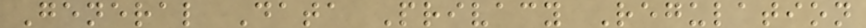General Data Privacy Regulation
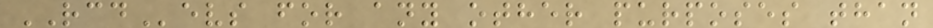RCDevs for any other purposes than
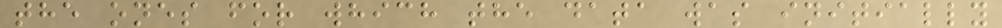the ones for which the data was initially
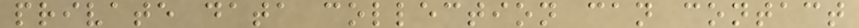private data collection can contact
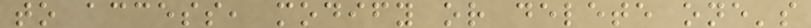to access, modify or delete one's
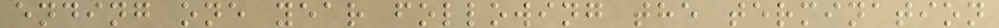ending one year following the termination
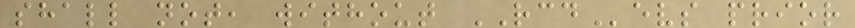shall not, without RCDevs prior
